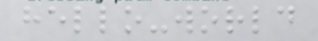hello-world
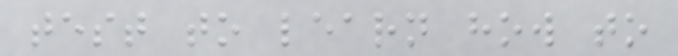test to learn how to
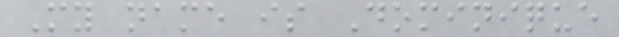My name is Dominique
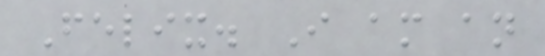Felix. I am an
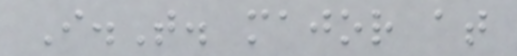I.T. major at
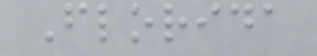Florida
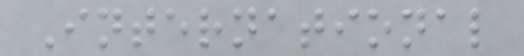International
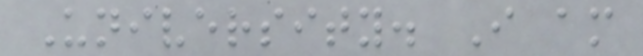University. I am
